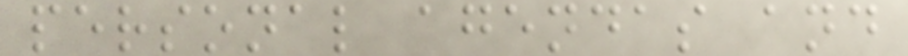personal agendas and
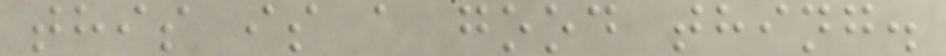this is a good thing.
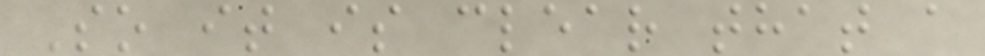So it is clear that a
